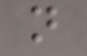n
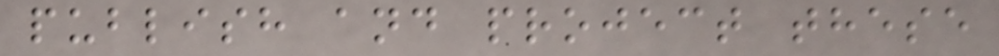publish and project these
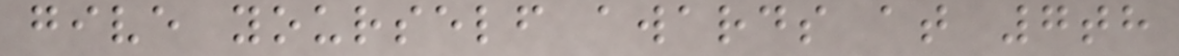give yourself awards at 7th
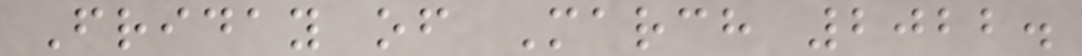Friday of March 2022.
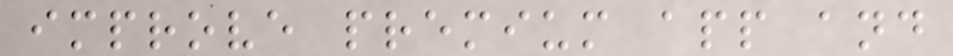improve premium app and
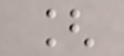[
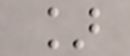]
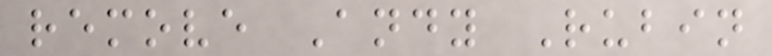remove Andy Rubin
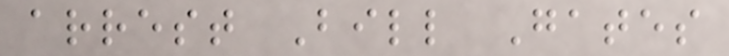arrest Bill Gates
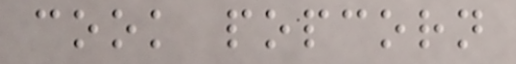cook popcorn
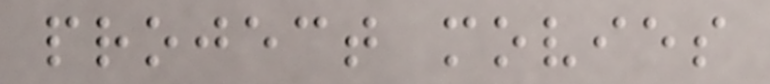project movies
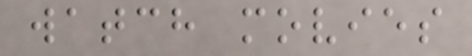watch movies
